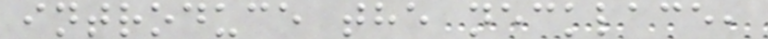introduce the necklace,
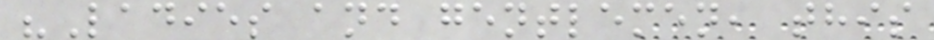"Ladies and gentlemen, this
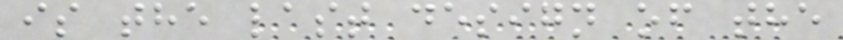is the last design of the
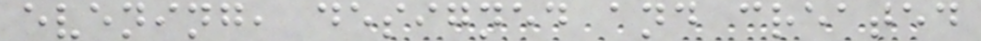evening, designed and created
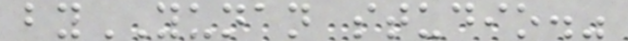byYUNAN studio."
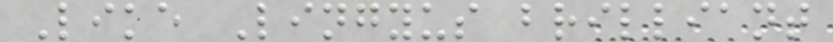Like Lingyus brilliant
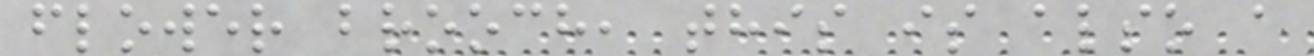flower brooch, this is also a
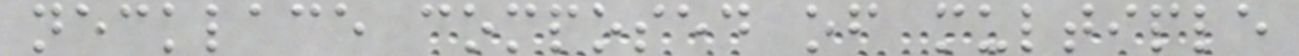necklace composed of multiple
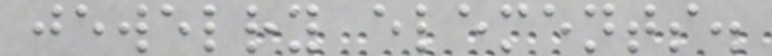jewelry elements.
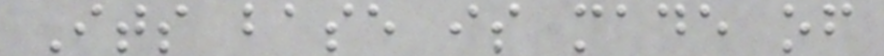Its base is made of
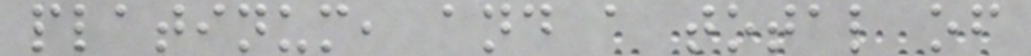platinum, and a total of
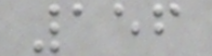156
